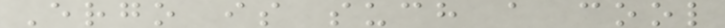Ergo is such a cool
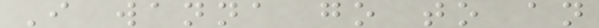I wanna go to an
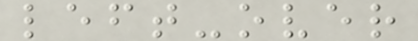left-over
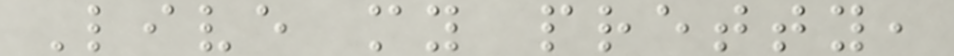Live my pretty,
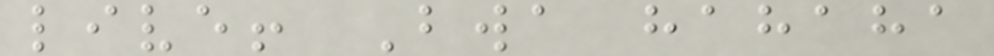live! Bwa hahaha
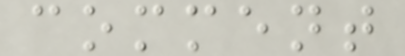comment
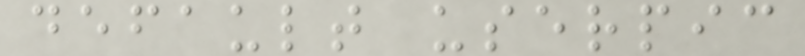default userpic
